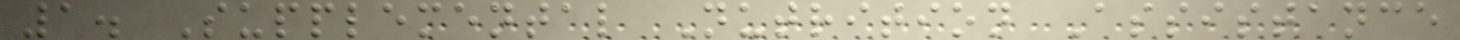1. Supplemental Nutrition Assistance
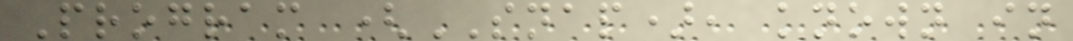Program (SNAP), known in
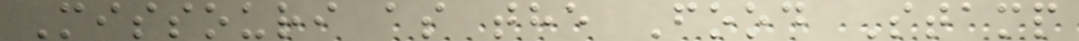Missouri as the Food Stamp
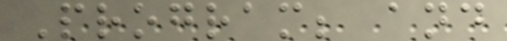Program; and
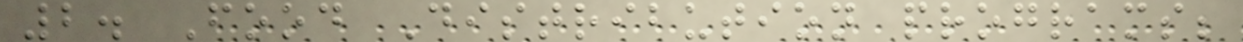2. Food Distribution programs;
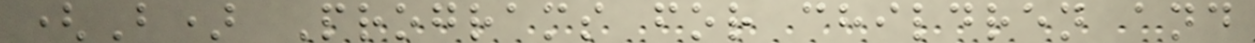(B) Programs for children and
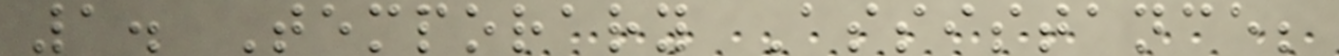1. Temporary Assistance;
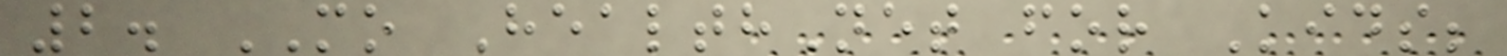2. MO HealthNet for Kids;
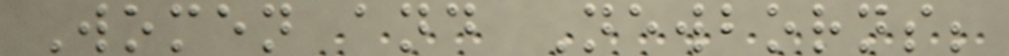Women and Newborns;
